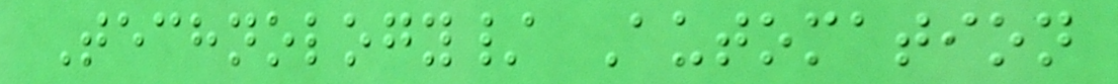Technology/ Automation
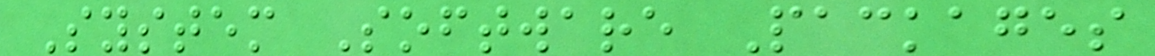System Software Packages
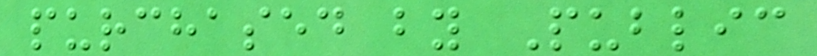purchased by Public
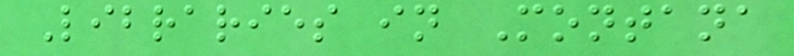Libraries in Montana
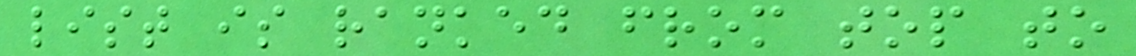list is ranked from top to
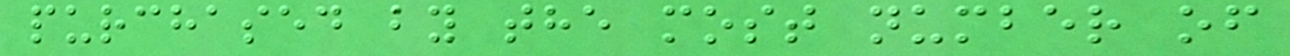purchased by the most number of
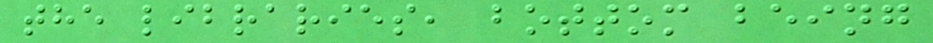the libraries, bottom being
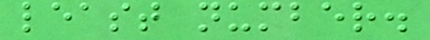least number.
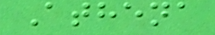Athena
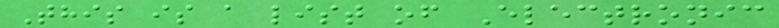This is a list of Electronic
